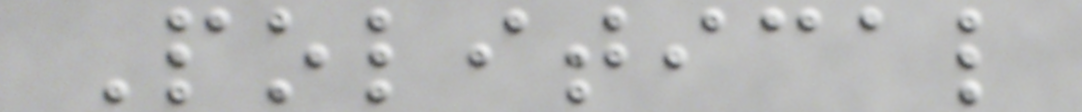Political
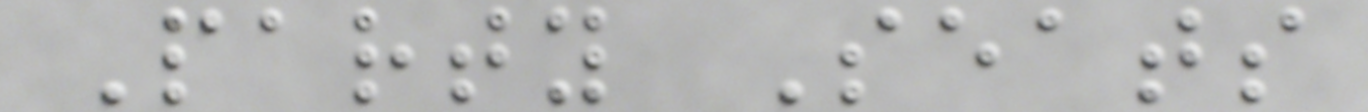Party Seats
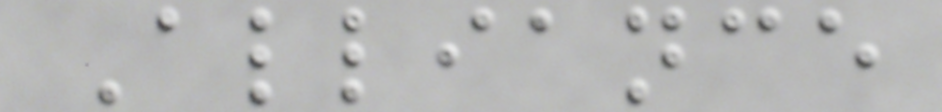Alliance
